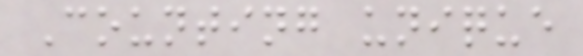Counting unique
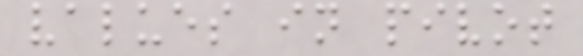values in pivot
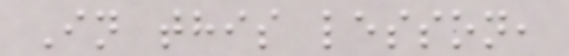In this lesson,
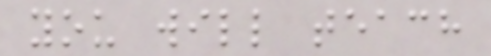you will teach
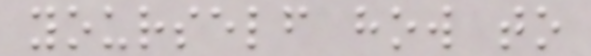yourself how to
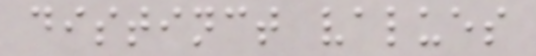distinct values
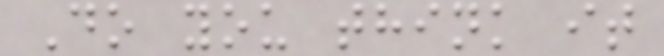Do you think it
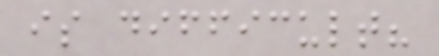is difficult?
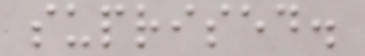suprised.
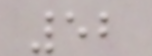52
